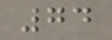74
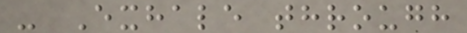- Exhale through
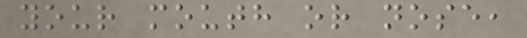your mouth or nose,
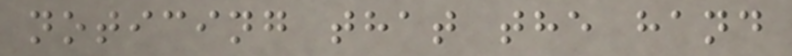noticing that the hand
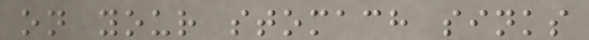on your stomach sinks
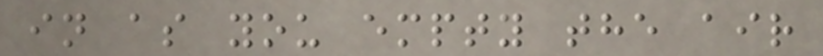in as you empty the air
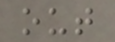out
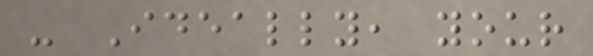- Ideally, your
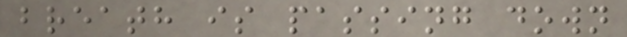breath is passing down
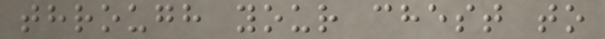through your chest to
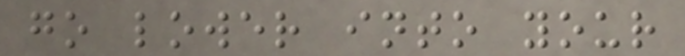go lower into your
